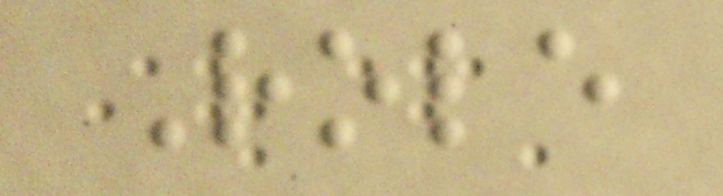Role
